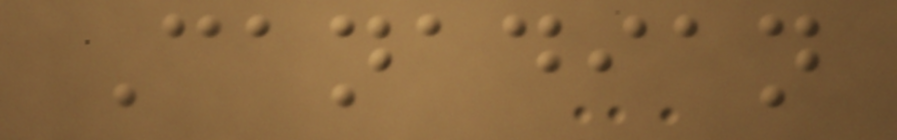Canadian
